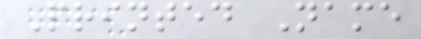Printed Name
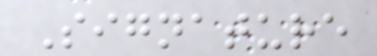Signature
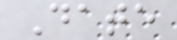Date
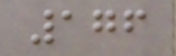176
